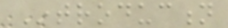Introduction
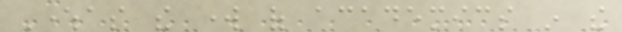Whereas the work of academics in the
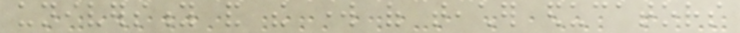university and the work of teacher educators
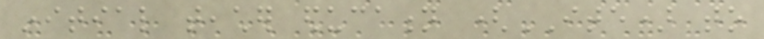initial teacher education (ITE) to
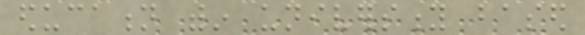education within university based
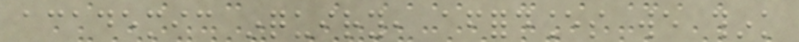academic inquiry, affordances we think
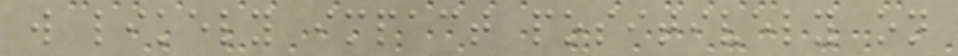will likely impact positively on
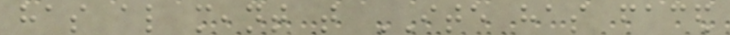has also meant that ITE has faced
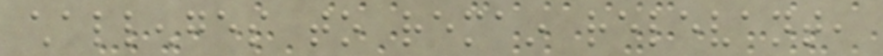challenges to remain relevant,
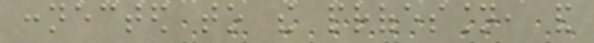connected to the profession, and
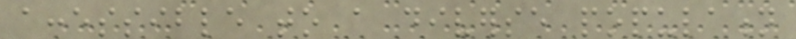accessible to a diverse population
